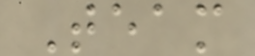Team
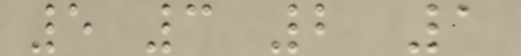5 3 2 1
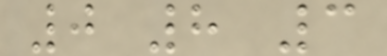0 8 3
